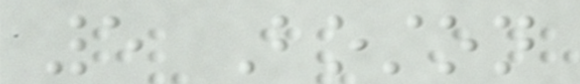5 Boston
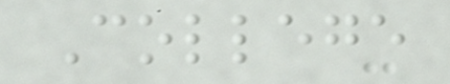College
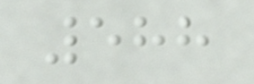588
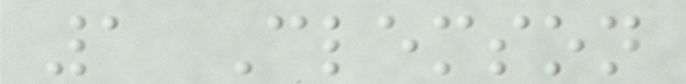1 Clemson
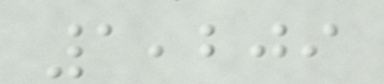1,209
